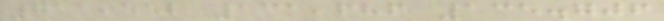711,552 131,686 135.706
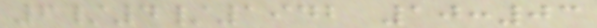6/4/1942 10:03
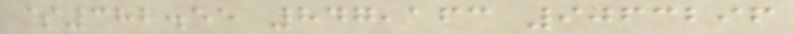$382.55 847,163 9063296
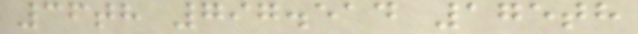36th 797.514 175th
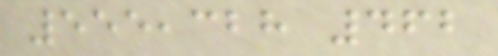555,328 462
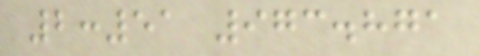2:51 973.871
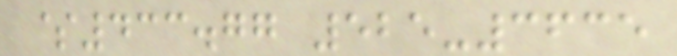$433.77 525-3635
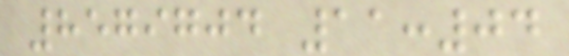8579704 11:04
